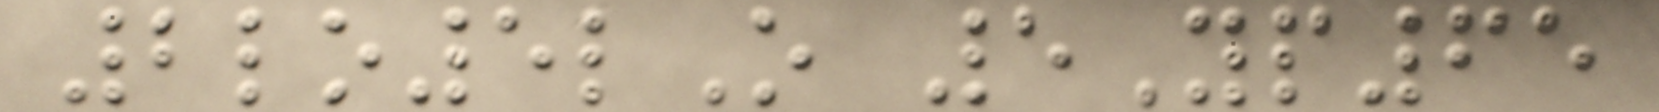2lo5lO 5Yp65
